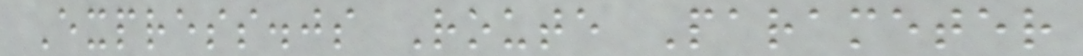Express.js Route Parameter
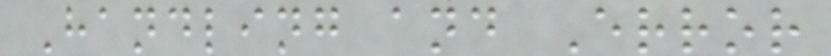Handling and Error
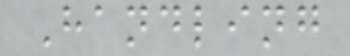Handling
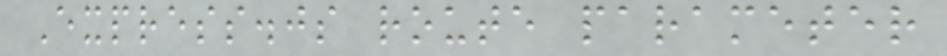Express.js route parameter
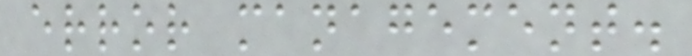error management.
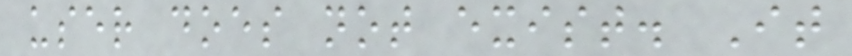user does not exist. It
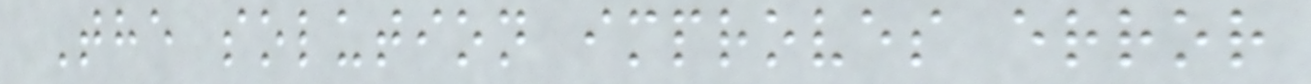The solution improves error
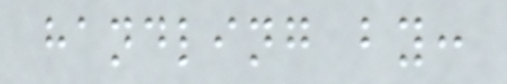handling by:
